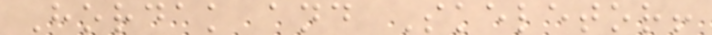Hordak and Skeletor!
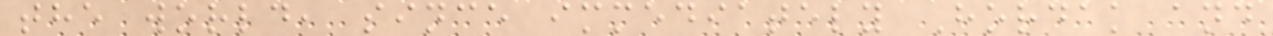the world, since immediately Hordak and
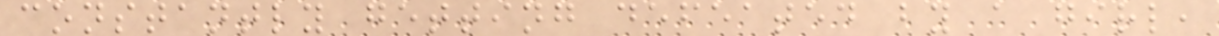constantly getting defeated by a girl,
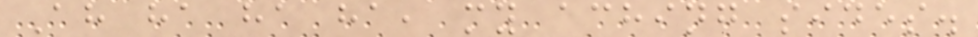Ah ha ha ha, my aching sides.
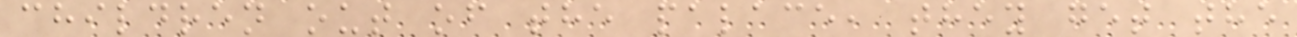children out of the palace, they get the
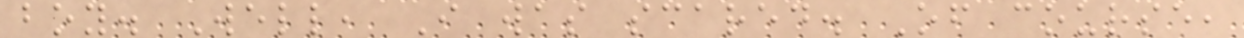boy. Well, I was scared. Of course,
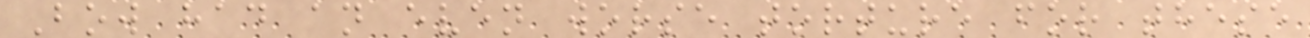Bow had an even worse torture for these
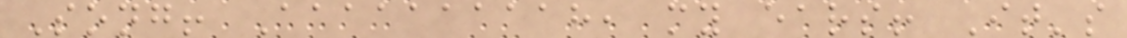Song! Aaaaaaaaah, my ears! It's
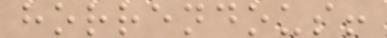horrendous!
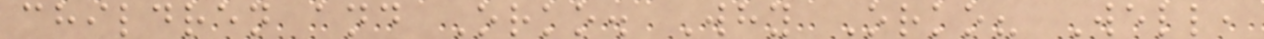children and Orko. Why Orko? Well,
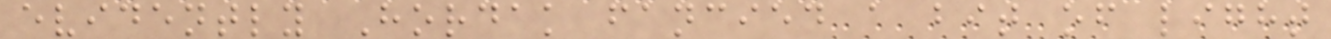evidently Hordak fancied a bit of light
